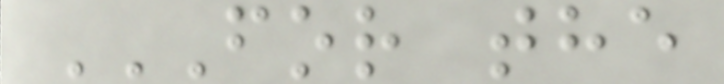FOR THE
